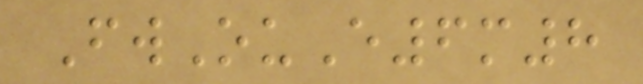FwOuE6m8
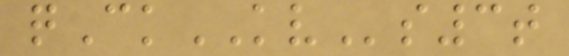qCkKVs3t
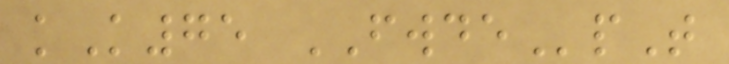kK75 FWDEpT
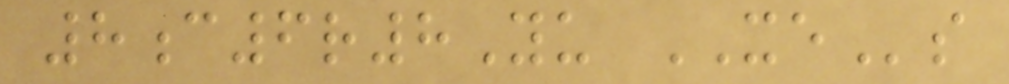8c6r8Yu XEs
